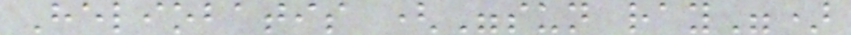Heliobatis ("sun ray")
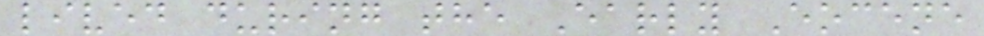lived during the Early Eocene
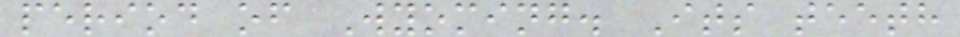period of Wyoming. Its teeth
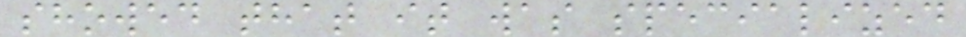showed that it was specialized
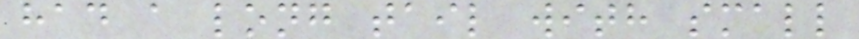had a long tail with small
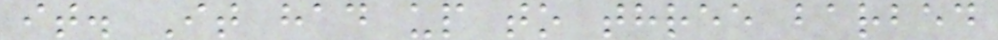it. It had up to three barbed
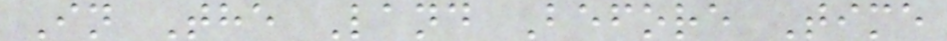In The Land Before Time
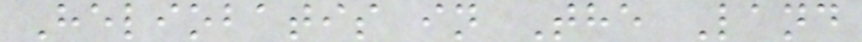Heliobatis in The Land
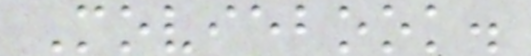Moviebook.
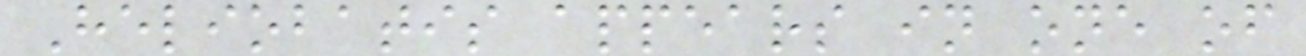Heliobatis appears in one of
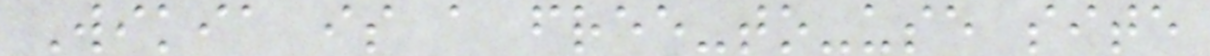Wikia is a free-to-use site
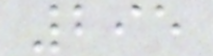295
